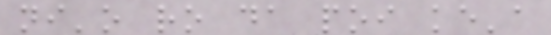ni'o ro da poi ke'a
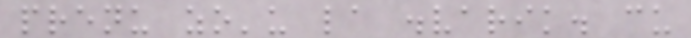prenu zo'u la .varik. cu
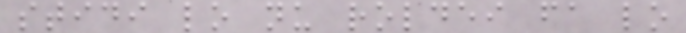stidi lo nu roldei fa lo
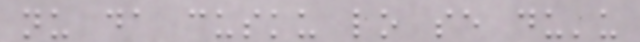nu da cusku lo se du'u
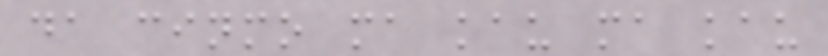da cinmo ma kau ma kau
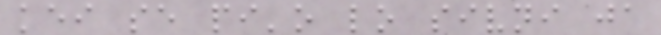kei se pi'o lo sivni ja
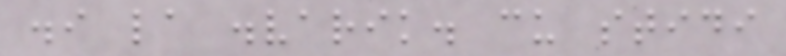.i la .varik. cu stidi
